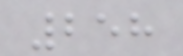258
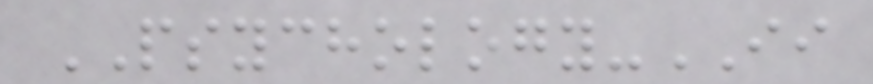PSYCHOLOGY-II
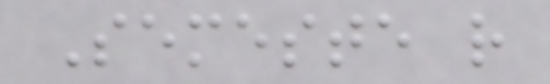Semeste r
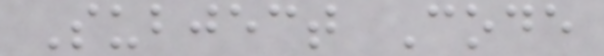Subject Code
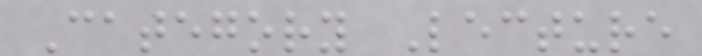Category Lecture
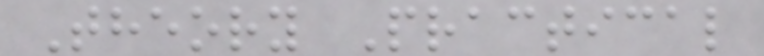Theory Practical
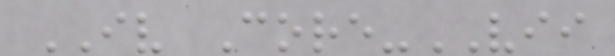IV Core-VII
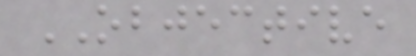OBJECTIVE
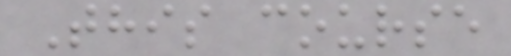This course
